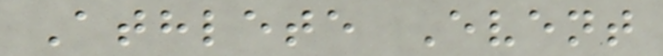Athlete Event
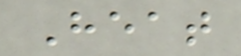Heat
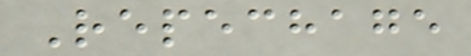Repechage
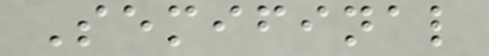Semifinal
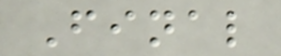Final
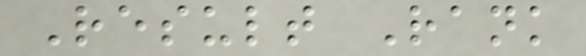Result Rank
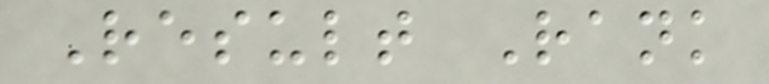Result Rank
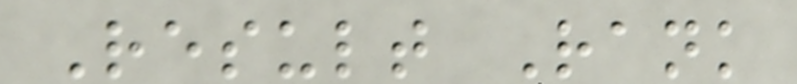Result Rank
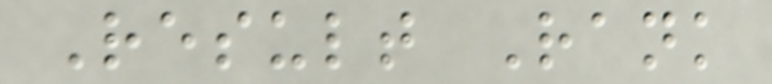Result Rank
